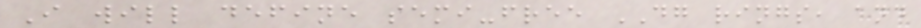I will define semi-free DG rings, and
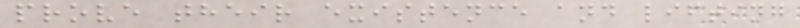prove their existence and lifting
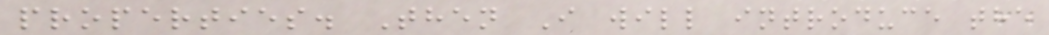properties. Then I will introduce the
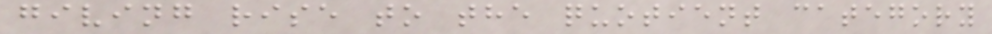giving rise to the quotient category
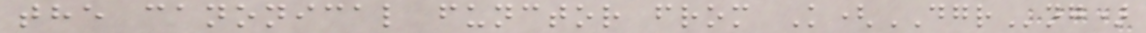the canonical functor from K(DGRng)
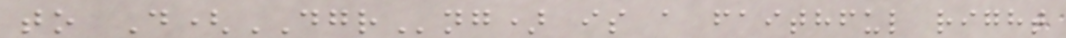to D(DGRng) is a faithful right
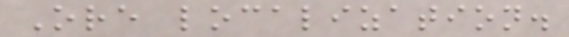Ore localization.
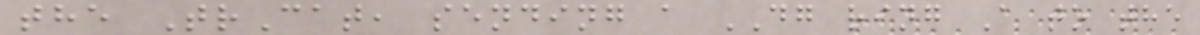the TrCat, sending a DG ring A to the
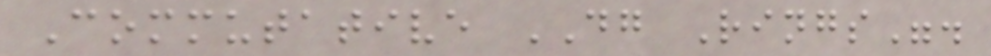Commutative DG Rings".
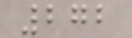272
